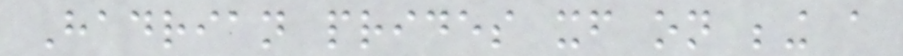Hadrian prides itself on being a
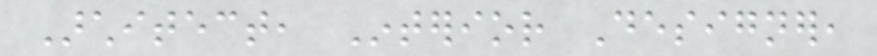Architect, Interior Designer,
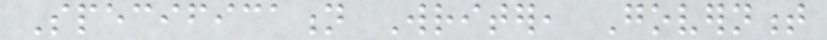Specification Writer, Government
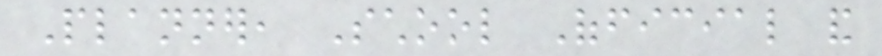Planner, School Official and
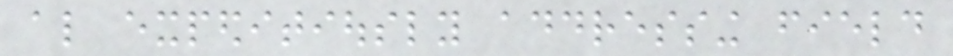also expeditiously addressing field
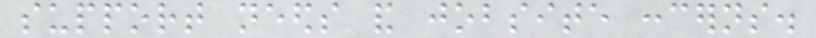support needs and jobsite concerns.
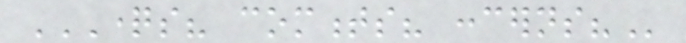QUESTIONS? COMMENTS? CONCERNS?
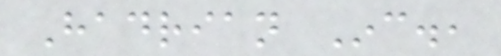Hadrian Inc.,
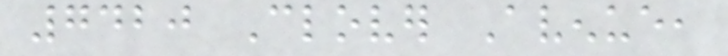7420 Clover Avenue,
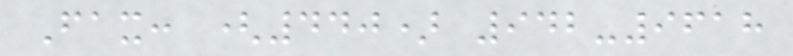Fax: (440) 942-9618
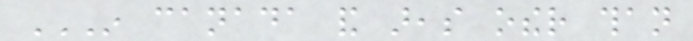IN CANADA AND AREAS OTHER THAN
